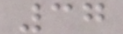37
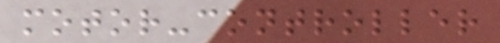motor-controller
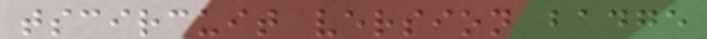tscircuit version badge
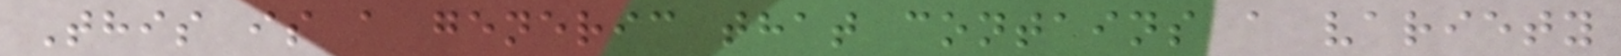This is a generic that contains a variety
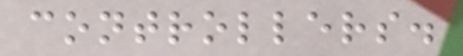controllers.
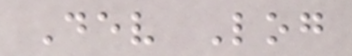Dev Log
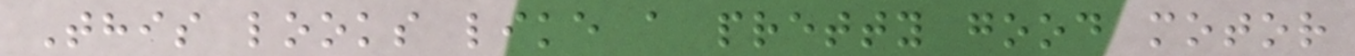This looks like a pretty good motor
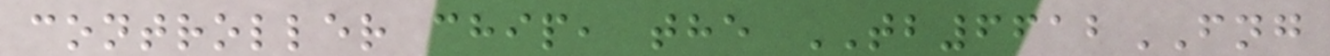controller chip, the TB6612FNG
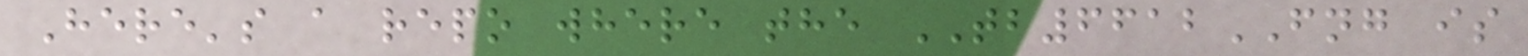Here's a repo where the TB6612FNG is
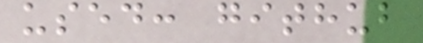used: github
